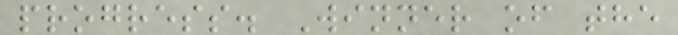progress. Winner of the
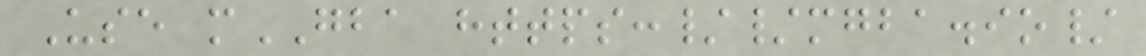Use mGBA https://mgba.io/
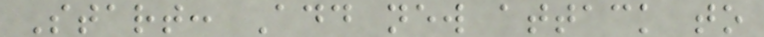Start: Add new attack to
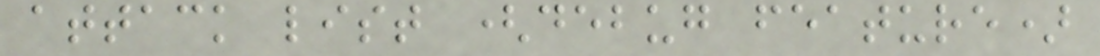attack list (debug feature)
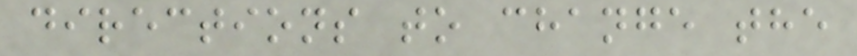directions to change the
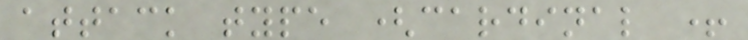attack type (cardinal +
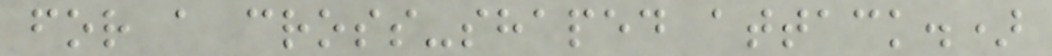for a cross-shaped attack.)
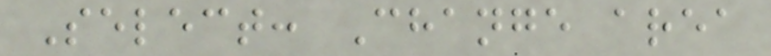Select: Change area
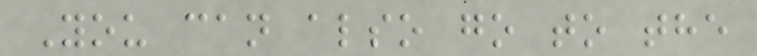You can also go to the
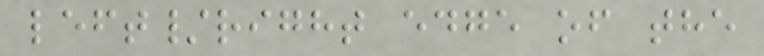left/right edge of the
